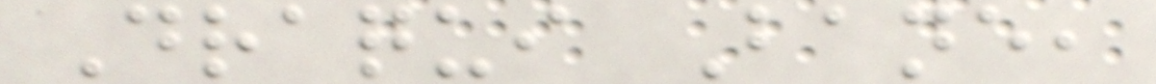Draqui Bane,
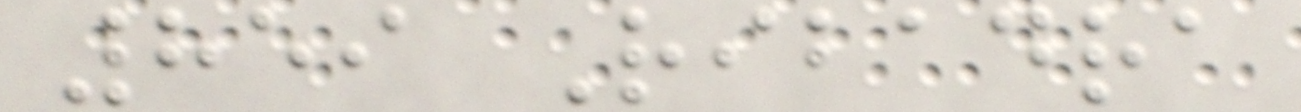859 Ribadra
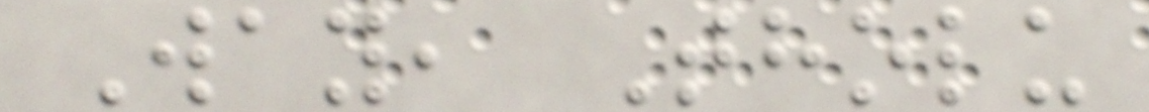Way, Tholu
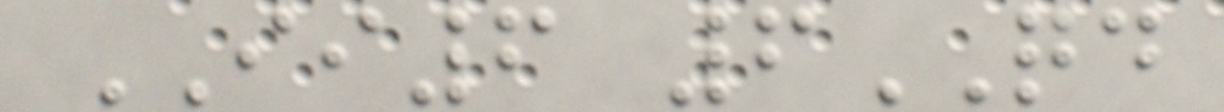II6 6QD
